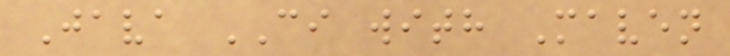Java CI with Maven
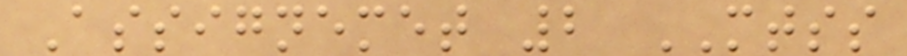Assignemet 2 MTSS
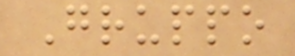Gruppo
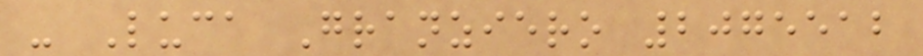- Luca Granziero 2075512
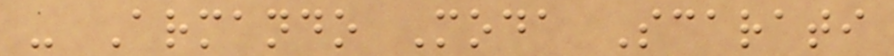- Armando Moda Scarati
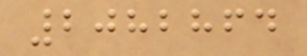2082864
